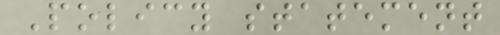Policy statement
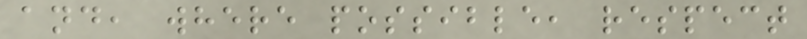and, where possible, respect
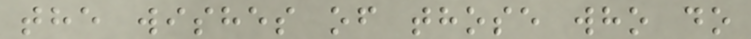the wishes of those who do
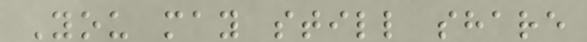You may still share
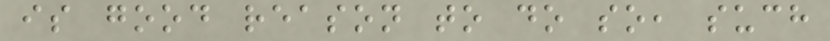is good reason to do so, such
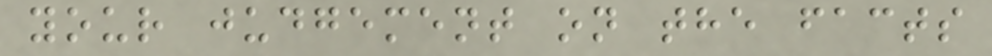your judgement on the facts
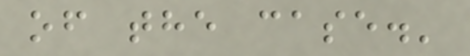of the case.'
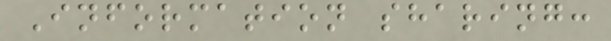Information sharing:
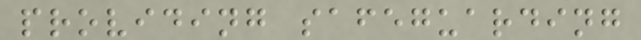providing safeguarding
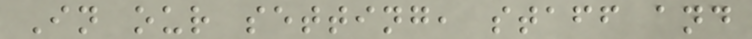In our setting, staff and
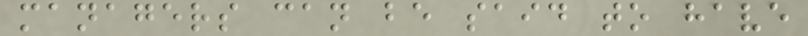managers can be said to have
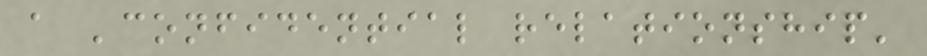a 'confidential relationship'
